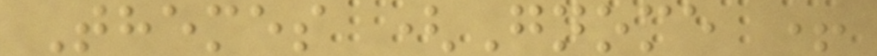Themes (Gnome +
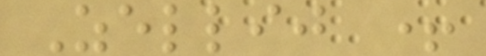Zellij +
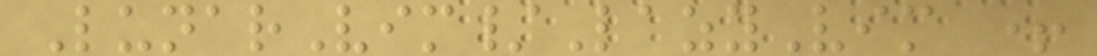LunarVim/LazyVim +
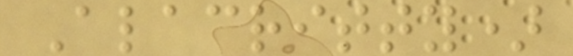Alacritty)
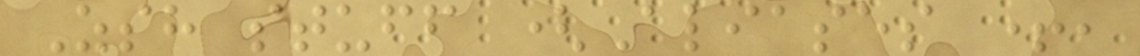Zsh stuff (Aliases +,
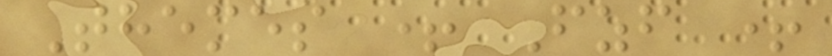Themes + Fzf +
